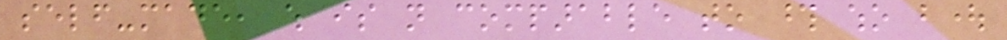self-made, which is not comparable to those who bought
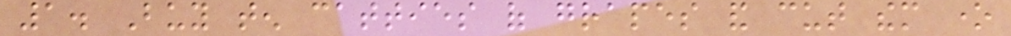1. Buy ten catties of grapes and cut them one
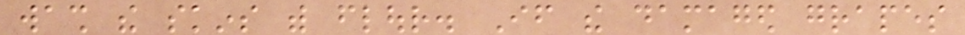wash the skins with flour. If the damaged grapes
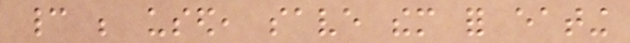cannot be used, save them for eating
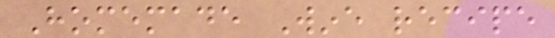Homemade Wine recipe
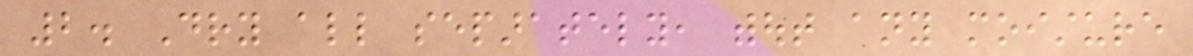2. Dry all separately, without any moisture
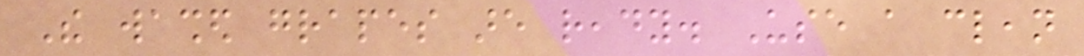The washed grapes are ready. Use a clean
